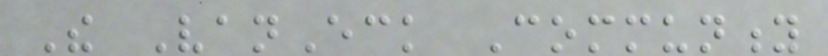The VanEck Community
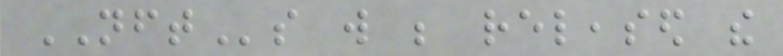NFTs will be released the
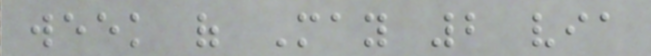week of May 2 via
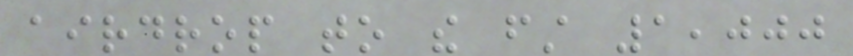airdrop to the first 1,000
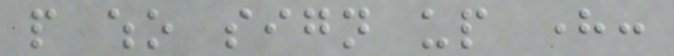people who sign up here:
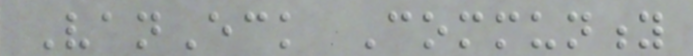VanEck Community
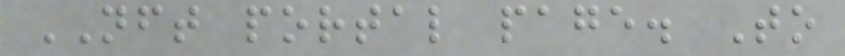NFT portal page. To
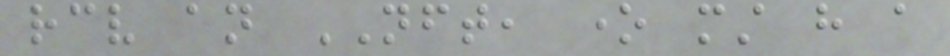receive an NFT, one must have a
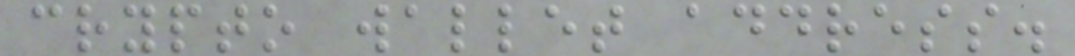crypto wallet address.
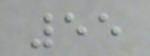55
